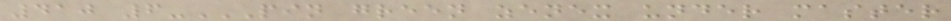410 6-PIN GREEN ZENEX UNDER MASTER
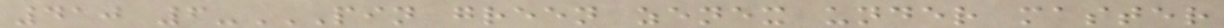410 6-PIN GREEN ZENEX UNDER MASTER
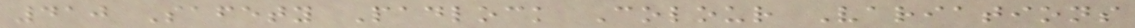410 Safety Padlock Colour Variations
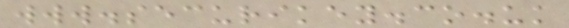www.securikey.co.uk
